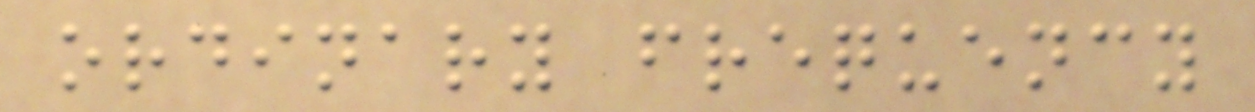ordinary frequency
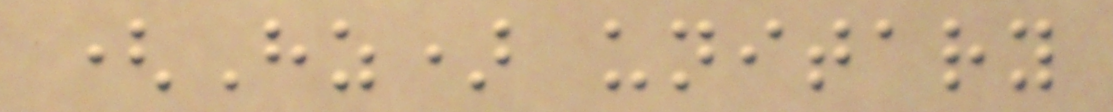(Hz) unitary
